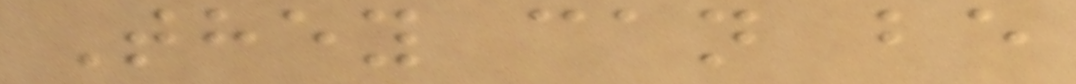They can be
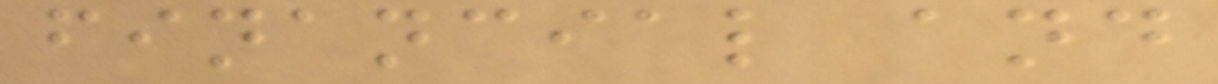financial and
